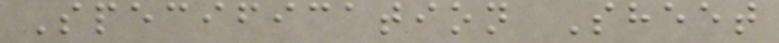Specification Sheet
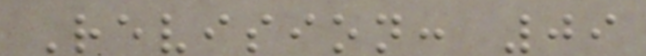Revision: 09
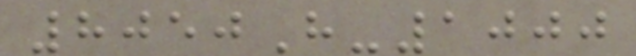8050H-1000
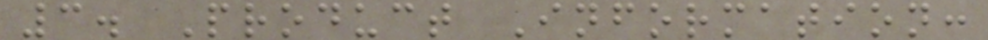3. Product Information:
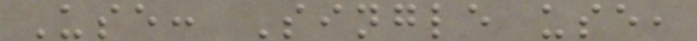Use: Single use,
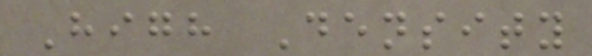High Density
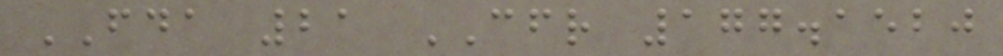FDA 21 CFR 177.1520
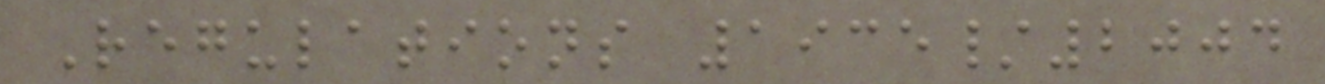Regulations 1935/2004
